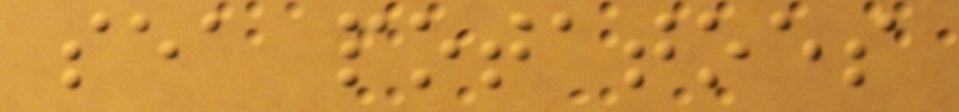sea potatoes
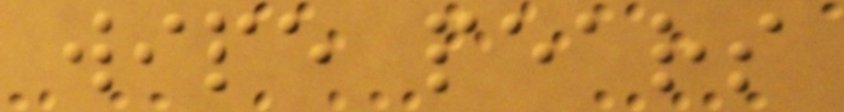wipe pears
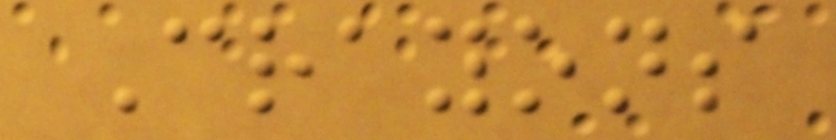Crayons
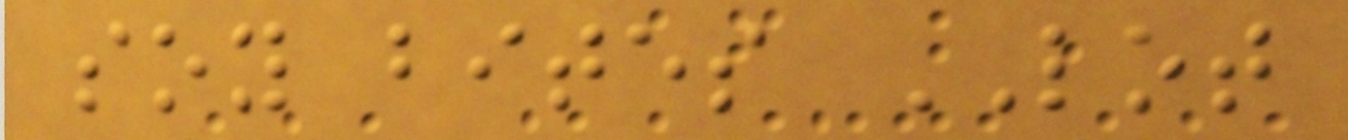soy bites LOT
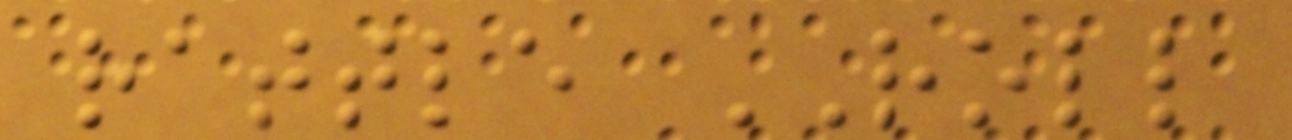rattle ROLL
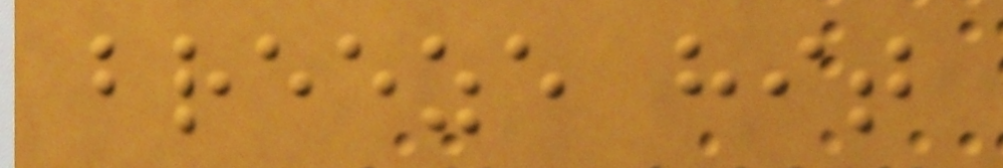breeze hit
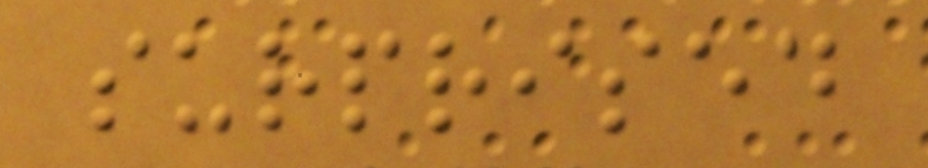surprised
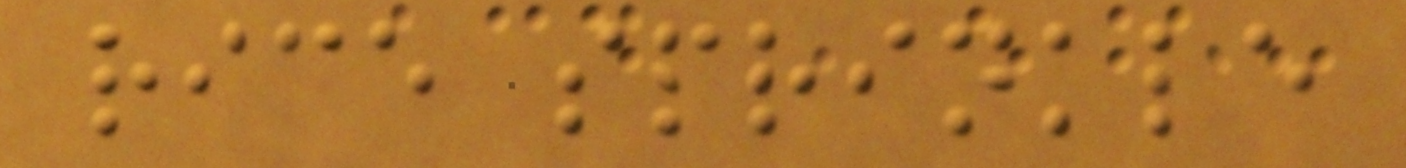rice sprinkle
